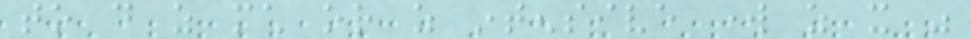to do as much or as intensive work as it was
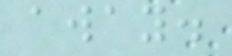away.
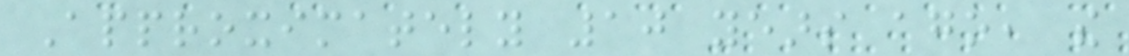Approximately 10 years ago, the
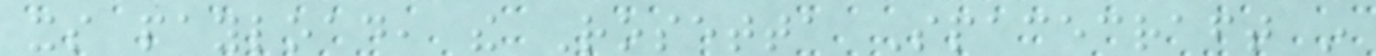its payload, the Rosetta Spacecraft in
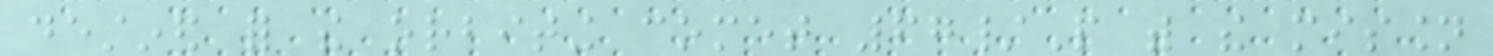destined for the orbiting comet 67/P with the mission
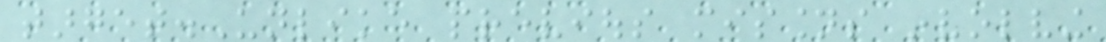target.Unlike previous missions involving
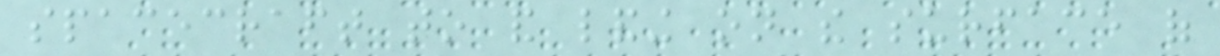spacecraft to and landing on the surface of
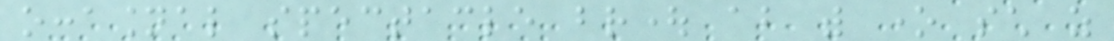occasional spectacle brought about with one such as
